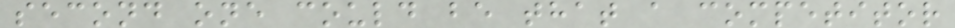second one could be that a competitor
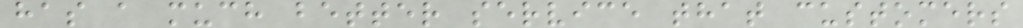has a much better service that customers
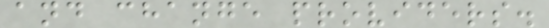and change providers.
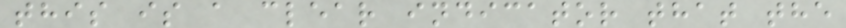this is a clear indicator that the
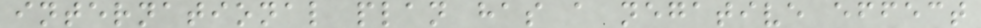international plan has a negative effect
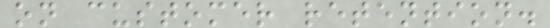on customer retention.
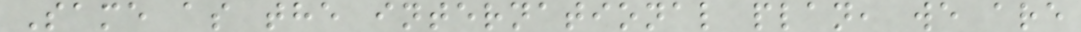Same as the international plan, we are
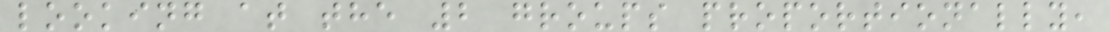looking at the 2 groups proportionally,
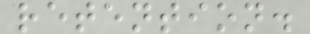retention.
